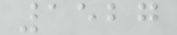1527
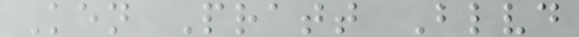Ken Pratt Blvd
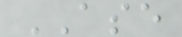ASE
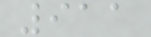911
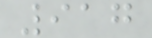917
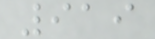919
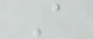A
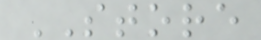STORE
